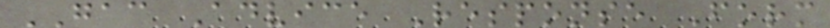GAC Advice Response Form
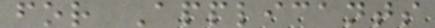for Applicants
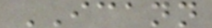ICANN
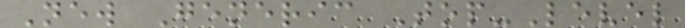New Generic Top-Level
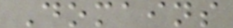Domains
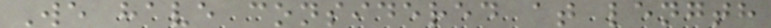We have considered at length
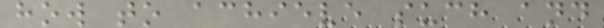how to achieve such and
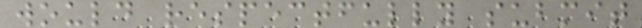would respectfully submit
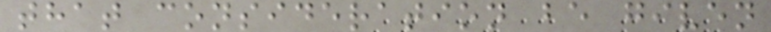that consideration be given
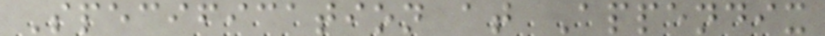Specification at Appendix
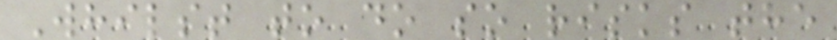Whilst to do so risks the
